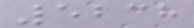5238
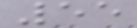55
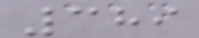389
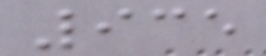935
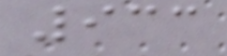933
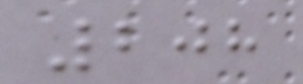208
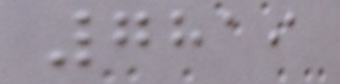7819
